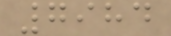7984
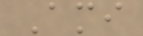Ami
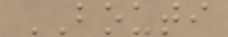BOUTI
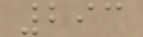293
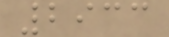2933
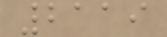2119
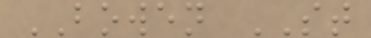BOWEN ST
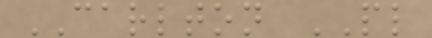CARLTON PL
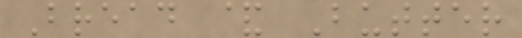Bread & Butter
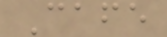Cafe
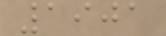1901
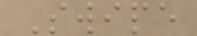Swipe
